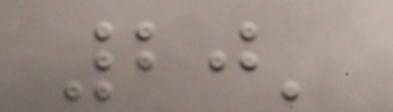20'
